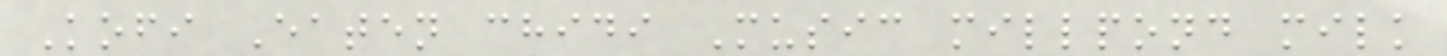Kofi Eaten chidi Music millpond milk
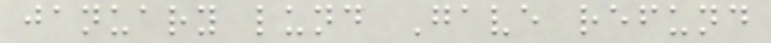january lund Gave refund
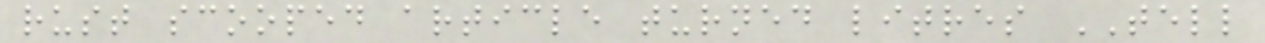rust scooped article turned litres TELL
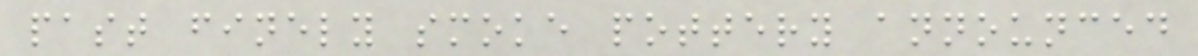past finely smoke pottery announced
